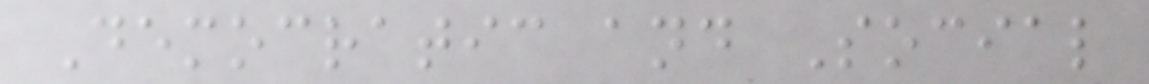Democratic and Social
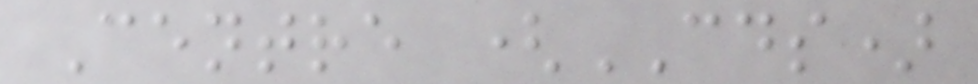Centre (CDS)
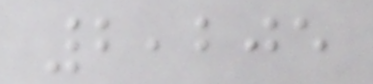2,205
